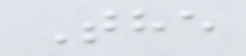The
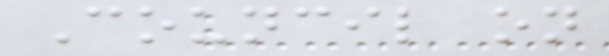Council on
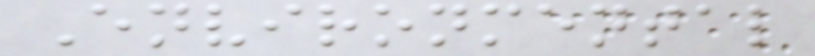Environmental
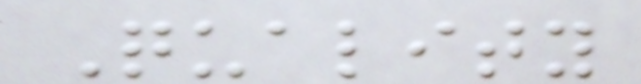Quality
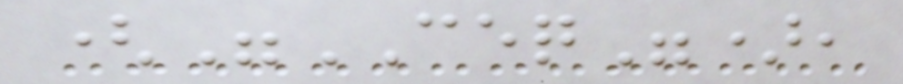("CEQ"),
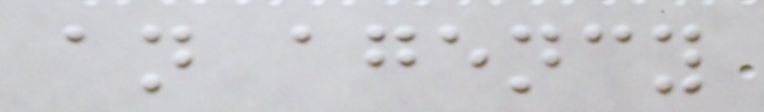an agency
